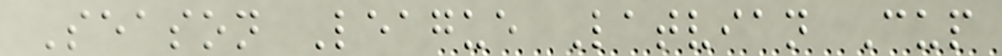Season League Latvian Cup
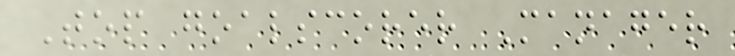Top goalscorer Manager
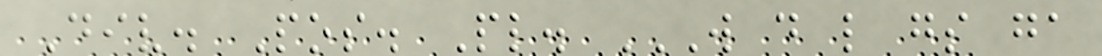Div. Pos. Pl. W D L GS GA
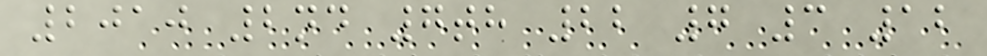2010 2nd 7th 22 7 3 12
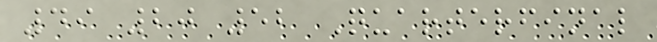49 20 52 Quarterfinal
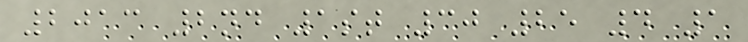2013 2nd 1st 30 25 4 1
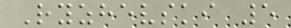Ryzhevski 5
